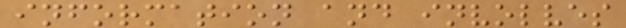information and involves
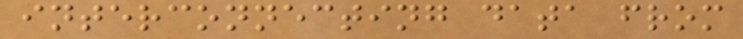interconnecting data from
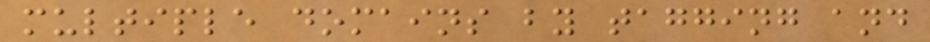multiple domains by tagging and
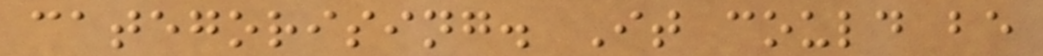categorising. It could be
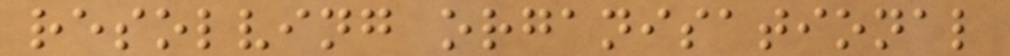resolving organisational
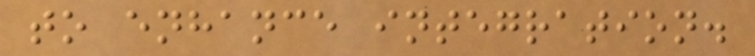to enhance integration.
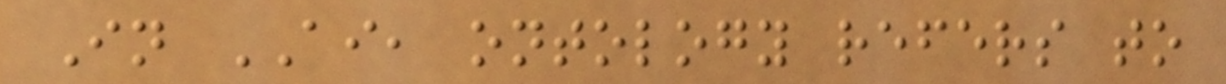In AI, ontology refers to
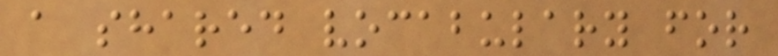a shared vocabulary for
